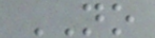NO
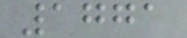1771
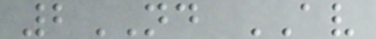2ND AV
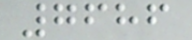7686
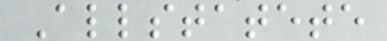Allstatete
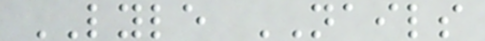LYLE NAILS
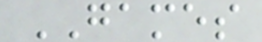GAMES
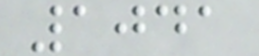1041
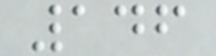146
